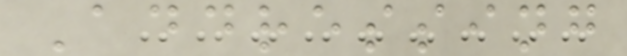Addressing
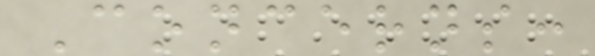Concerns:
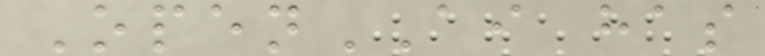OpenAI has
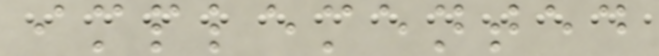implemented
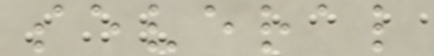several
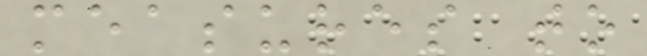measures to
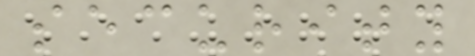security
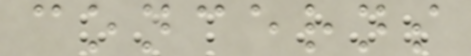concerns
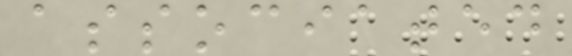associated
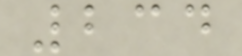234
